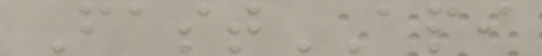FastAPI
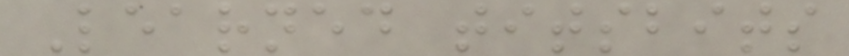Learned titsbits
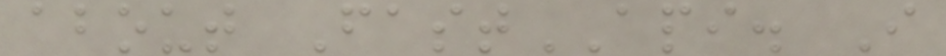about FastAPI. I
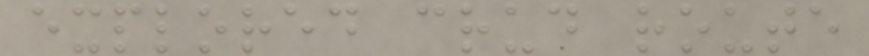explored crud route
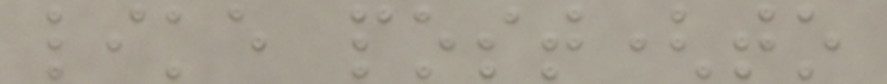like post(to
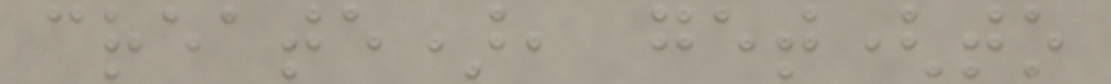create), get(to
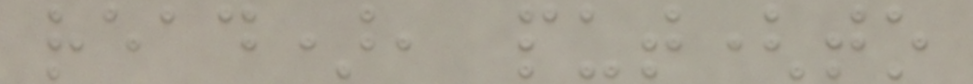read), put(to
